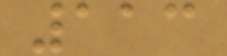113
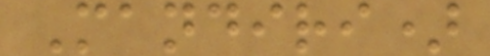Mandiri)
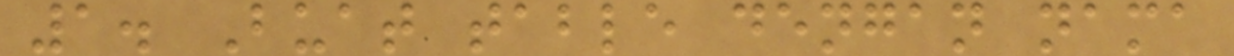1. Buat table dengan nama
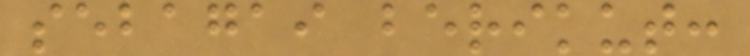sebagai berikut:
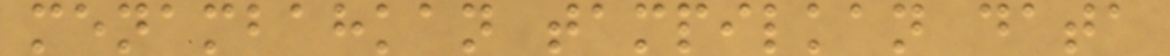menambahkan tampilkan data
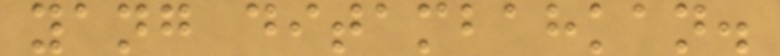yang ditambahkan.
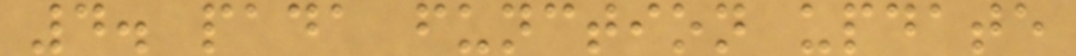4. pada function update
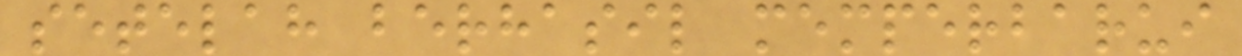setelah berhasil memperbarui
